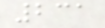231
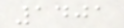1401
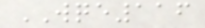WQE116
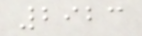2923
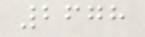2678
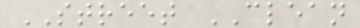STREET CLEAN
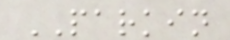PARKIN
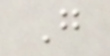G
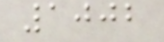1002
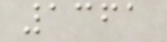1361
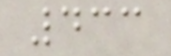433
